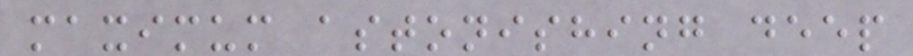maximum astonishing deep
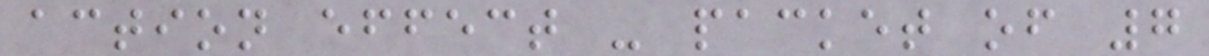action effect - packet of 7
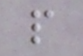p
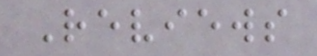Reviews
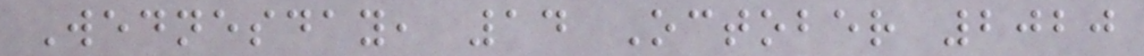Wednesday, 14 October 2020
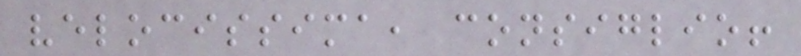velocissima, consiglio!
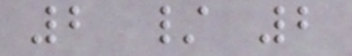2 / 2
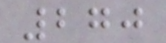270
